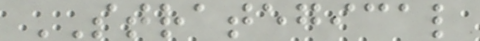STRATEGICAL
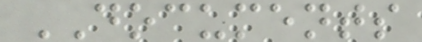DOCUMENTS
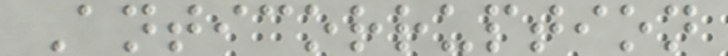Anticorruption
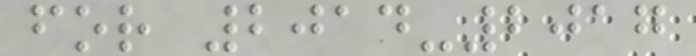for 2014-2017
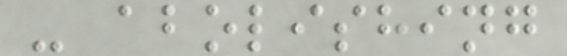- abolishing
